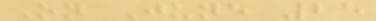On June 25
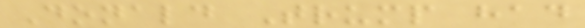Donald Trump had
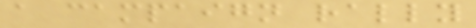a campaign rally
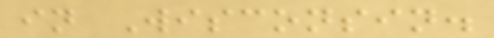in Wisconsin.
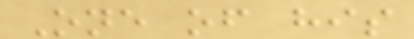One of his
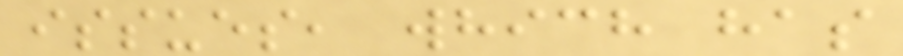issues, which has
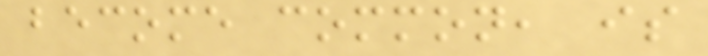become common, is
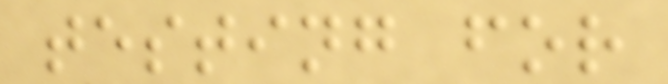testing for
